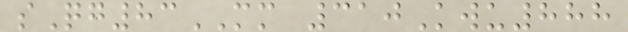sQg83MM 310Kwu888
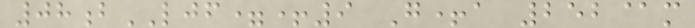08bLJF=+9 G+a 252@m
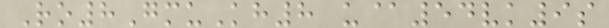Ro8GmuKh8 u@54vk9s
